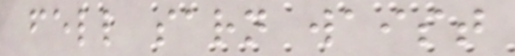fell sarn waist
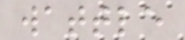wattle
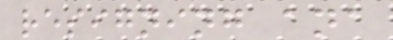resigning ana
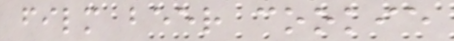film beer cookie
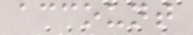account
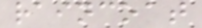raincoat
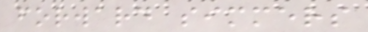forward simmers
